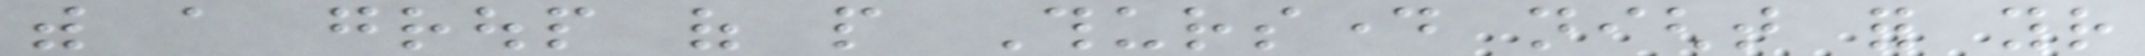with a group of people Thursday night for your
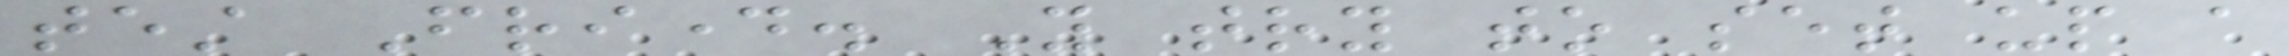test Friday. You try to set up a
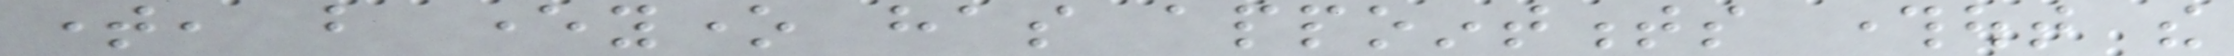time, but everyone has appointments throughout the
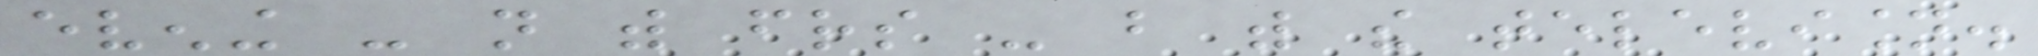evening - not with friends - but with the television.
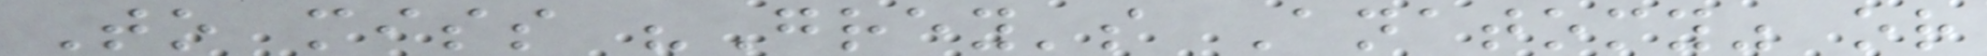To miss "Grey's Anatomy" or
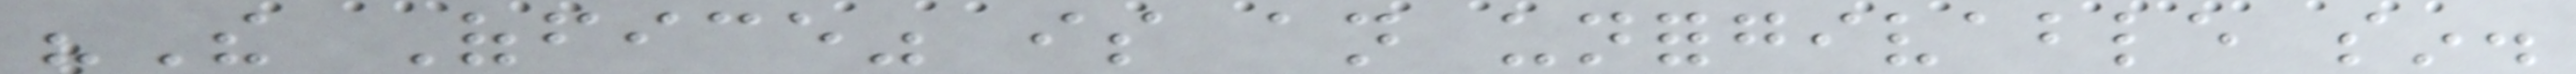"The Office" is an unforgivable sin.
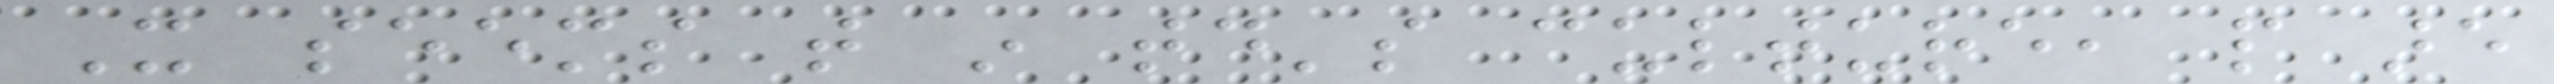It seems that in today's culture, people are
